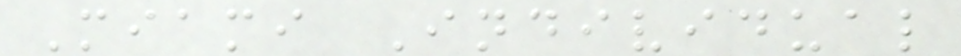Miami Individual
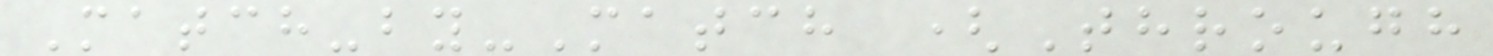Match-by-Match (Through
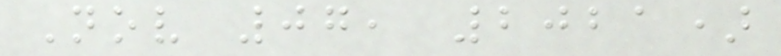Nov 07, 2021)
